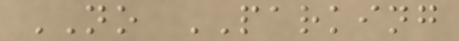NO PARKING
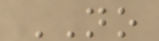NO
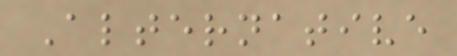Alternative
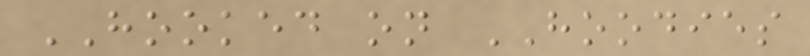HOOKED on HOODIES
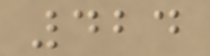424
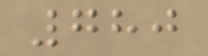780
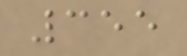355
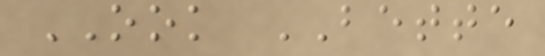OOK BETTE
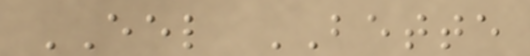EEL BETTE
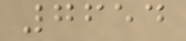7654
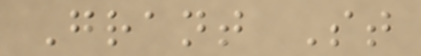Grant St
